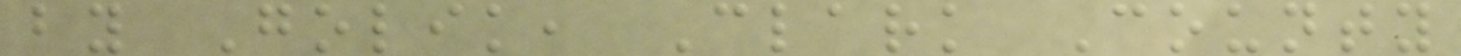by Golik, Clark County
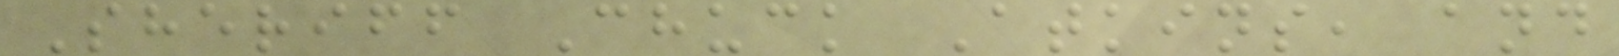Sheriff Chuck Atkins, and
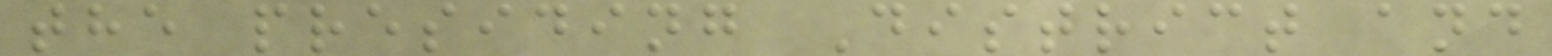the presiding District and
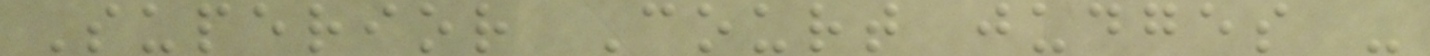Superior Court judges -
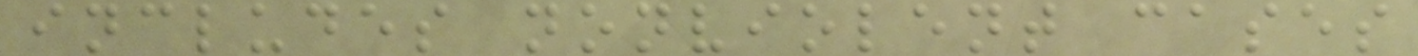includes nonviolent cases
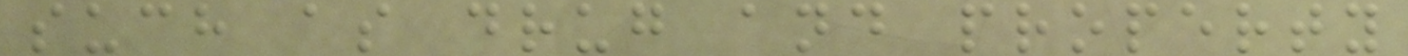such as drug and property
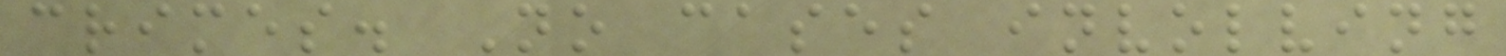crimes. No cases involving
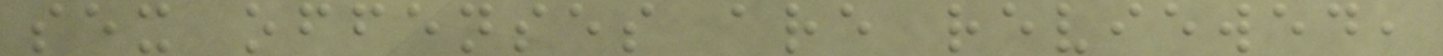sex offenses are reviewed,
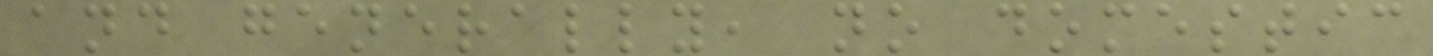and generally, no domestic
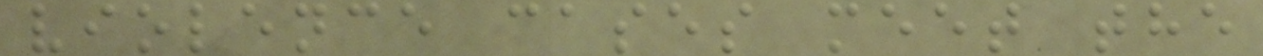violence cases meet the
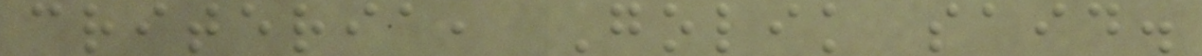criteria, Golik said.
